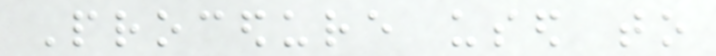Procedure used to
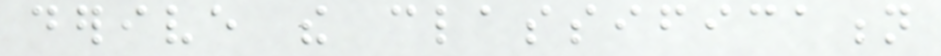derive the classification
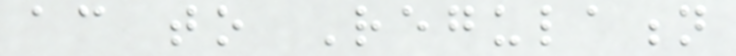according to Regulation
